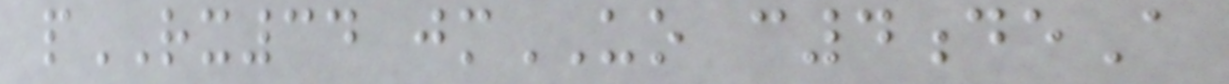pRX34 jmUO c4deA
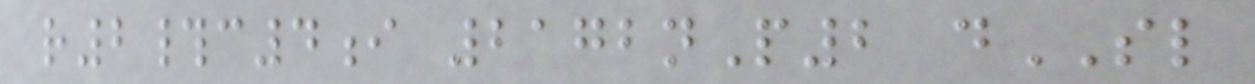r2#c4i 2172nP2 dSL
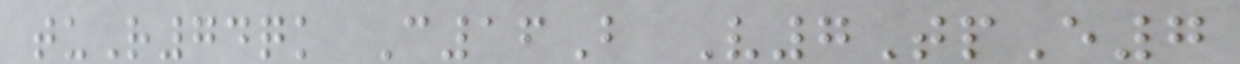tuR74qk C16B V7TpE7
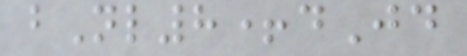bNl8+dJd
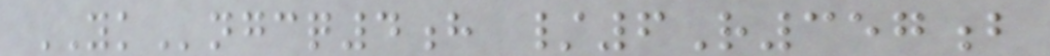YKngcq4h /6R357b
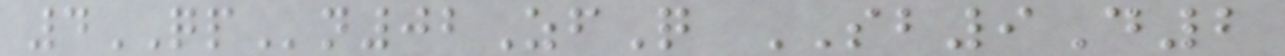4QPn02ZfQ SB9D2
